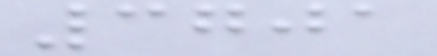3701
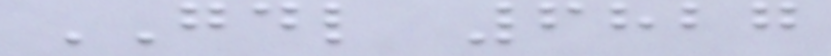GDL 6827
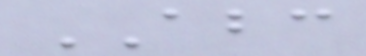ABC
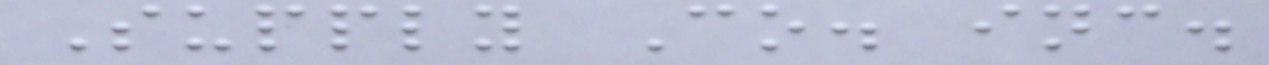Supply Co. inc.
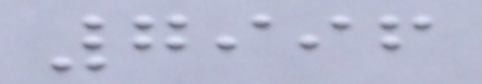7996
